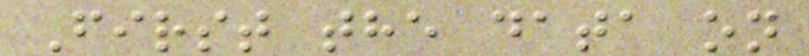First the data on
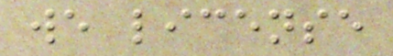we license
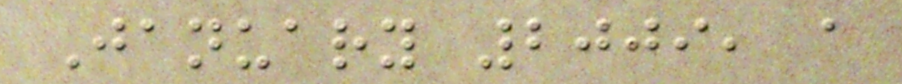January 2009, a
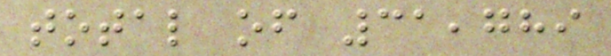total of 31,789
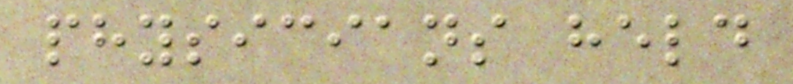physicians held
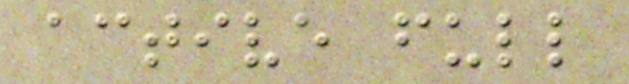active full
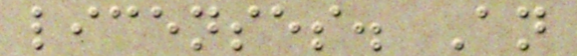licenses. An
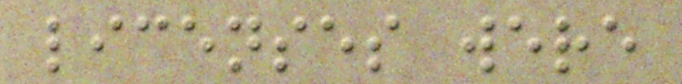licenses were
